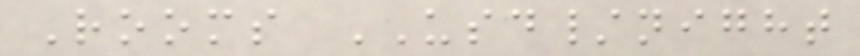Rooms USD/night
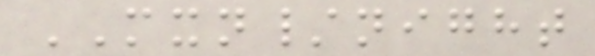MXN/night
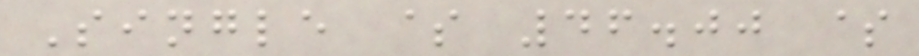Single $ 46.00 $
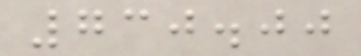730.00
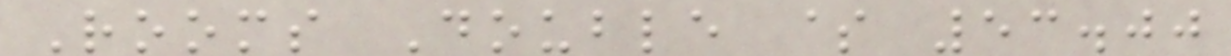Rooms Double $ 53.00
